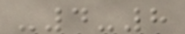-4-8
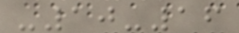-10-16
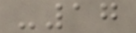-17
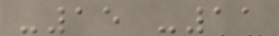-15 -11
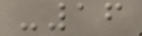-16
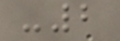-2
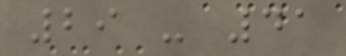29 - 41
